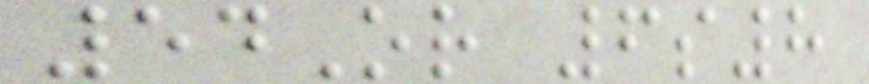54Or 6s8
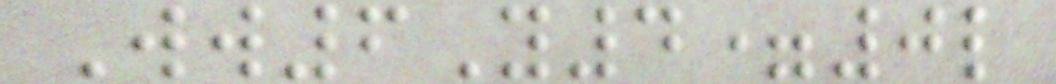Ww6Y4=0l
